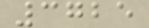3725
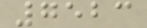7523
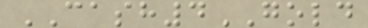CASH4GOLD
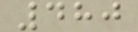480
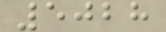5028
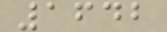1642
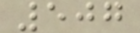507
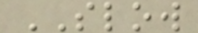SLOW
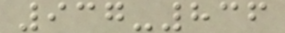937-836
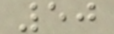50
